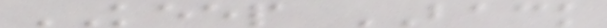KEEP BACK
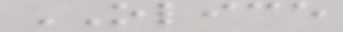OLICE
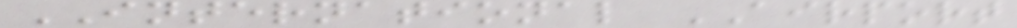INTERNATIONAL AIRPORT
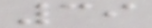39
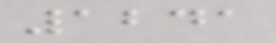1241
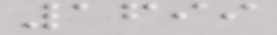1699
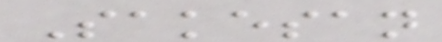Sakesan
